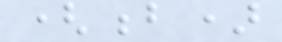(b)
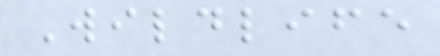Wildlife
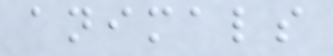animals
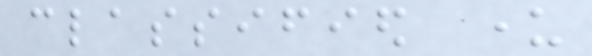classified under
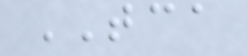TCA
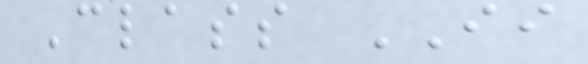Class II
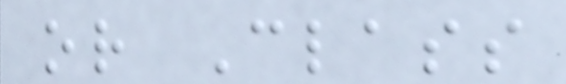or Class
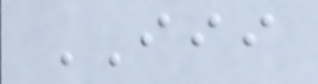III
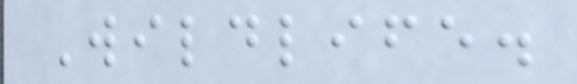Wildlife.
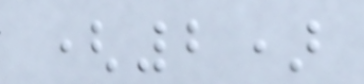(2)
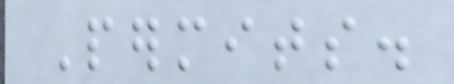Permits.
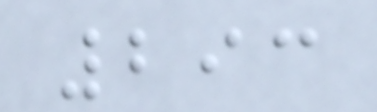293
